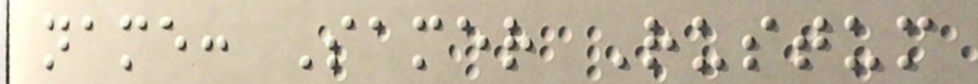name: Samer Rustum
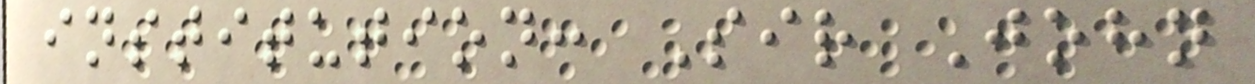institution: Sir John
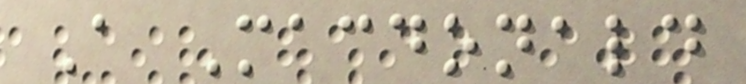A Macdonald
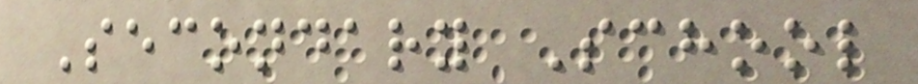Secondary School
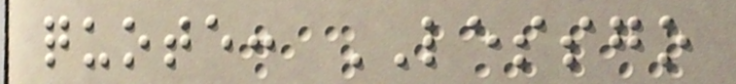quote: LESSGO
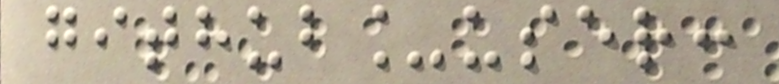github_user:
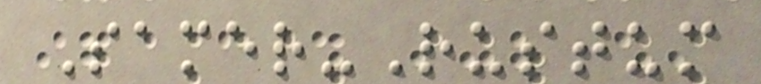Samer-Rustum
